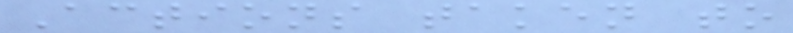Actions taken to
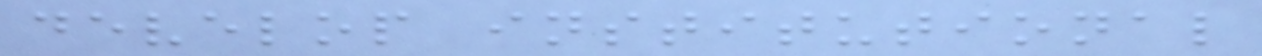develop institutional
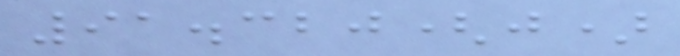91.320(j)
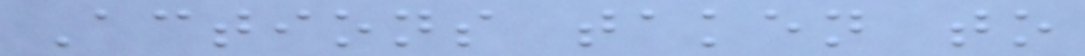Actions taken to
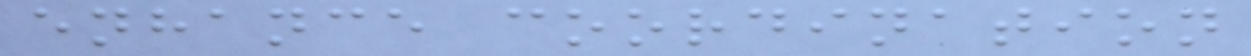enhance coordination
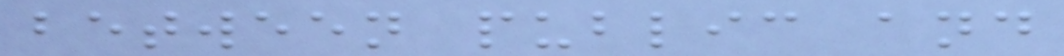between public and
